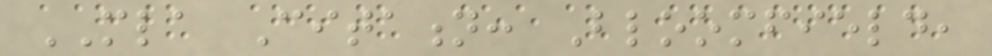MLA Citation: Bloomfield,
